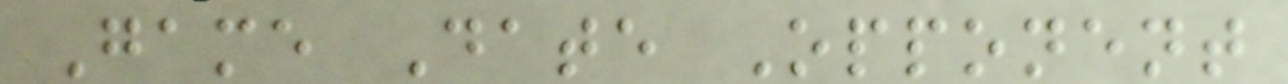Game Date Opponent
